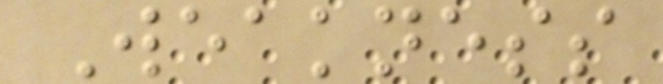Weakness
